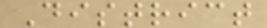District
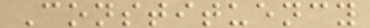Constituency
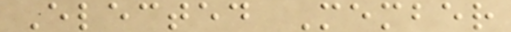Elected Member
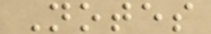Notes
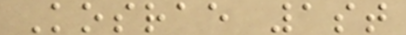Kosrae 1st
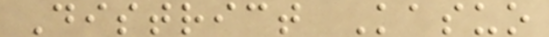District Kasuo
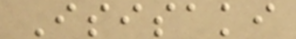Isisaki
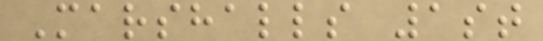Marshalls 1st
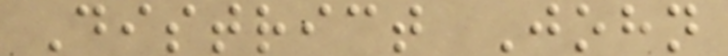District John
